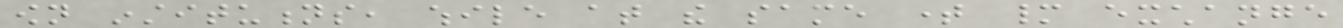own institutions, while at the same time many exchange
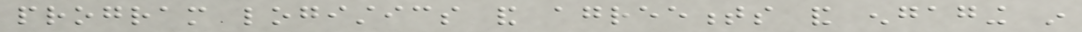program logistics and agreements and engaging in
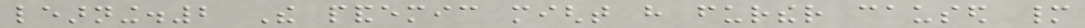learning.2 The pandemic might have further caused many
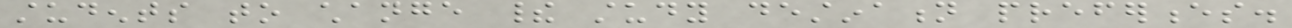students to change their study destination preferences.
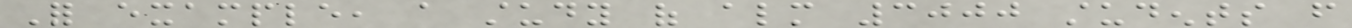For example, a study of almost 3000 students from
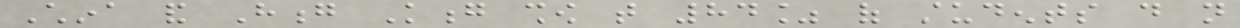China and Hong Kong show that 84% of students do not
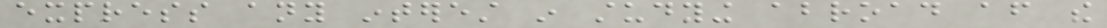express any interest in studying abroad after the
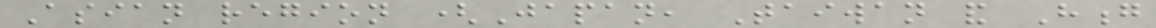Asian region (Japan, Taiwan and Hong
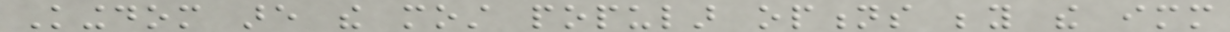Kingdom are the most popular options beyond the immediate
